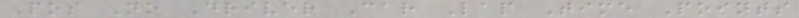Pos No Driver Car Lap Time Points
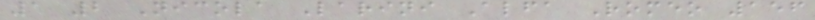1 2 Nicola Larini Alfa Romeo 156
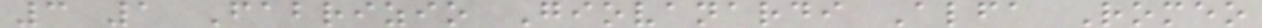3 1 Fabrizio Giovanardi Alfa Romeo
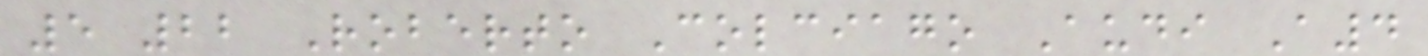5 22 Roberto Colciago Audi A4
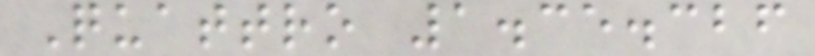Quattro 1.35.326
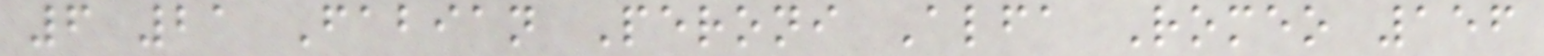6 21 Fabian Peroni Alfa Romeo 156
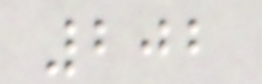202
